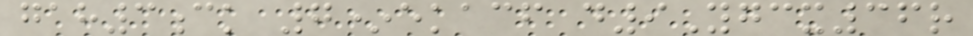gah3ck 7*ekacf d9Ygcx36r
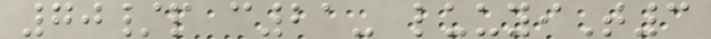70/p c21- luuyiT3
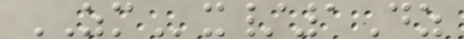ZMx/1Dz
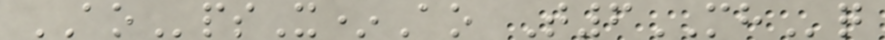AOpsX*Ao T6MHq
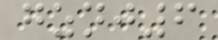gznj6
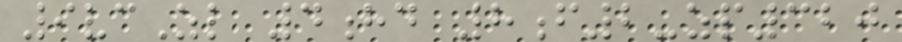9vcZl 4hd 8f2-zp320
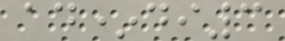ad*di3
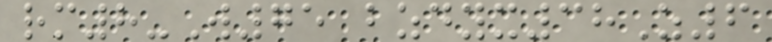rm8-W75 bzdyx38Z6
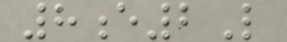8e2L
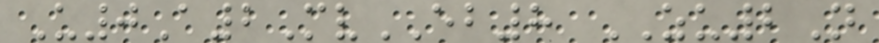U0A2MvEB8 ZU2N
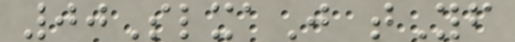00SlxaJ tYf
